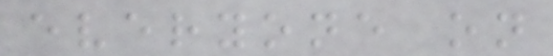everyone on
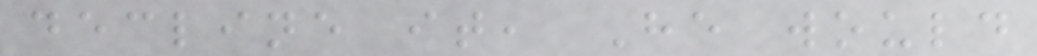decline it, He would
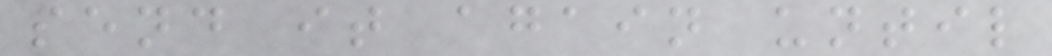send it again until
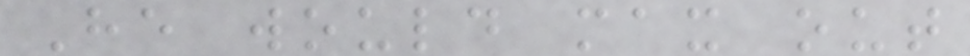He would max out
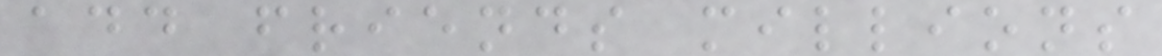add friends millions
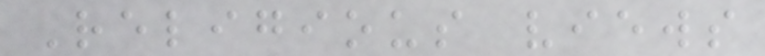Religious views
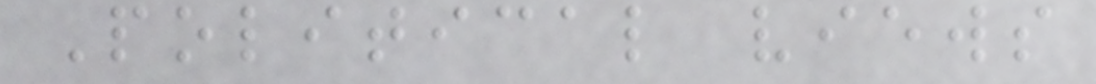Political views
